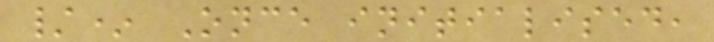/* Once initialised,
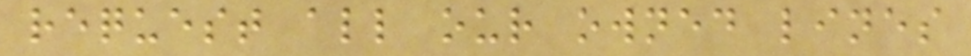request all our owned lines
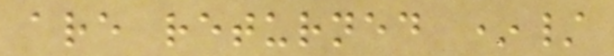are returned */
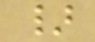}
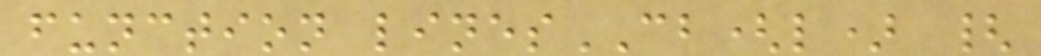function linesCB(l) {
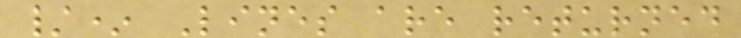/* Lines are returned
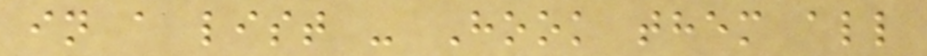in a list - Hook them all
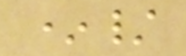*/
